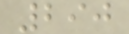290
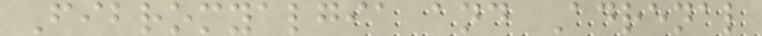Fibromyalgia and Adrenal
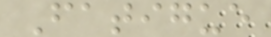Fatigue
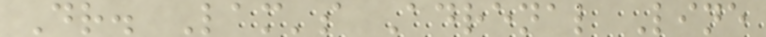Dr. Lam's Adrenal Line
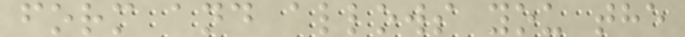form and allows you the
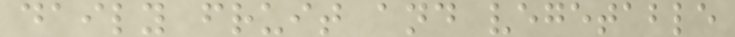daily fruit and vegetable
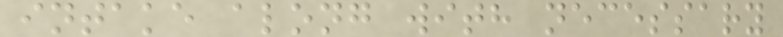intake along with necessary
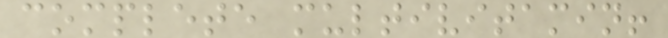complete multivitamin!
